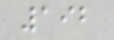192
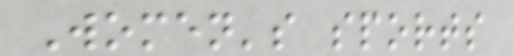Women's sports
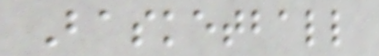Basketball
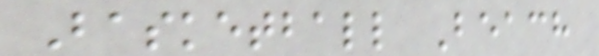Basketball Beach
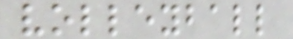volleyball
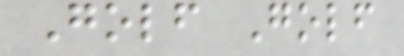Golf Golf
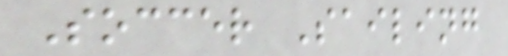Soccer Sailing
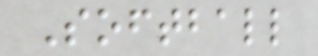Softball
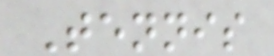Tennis
